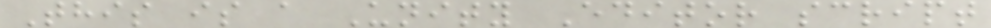This is a Unity Editor script
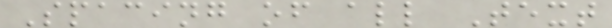Spacing of all Text
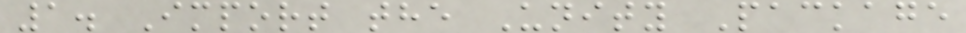1. Import the Unity Package
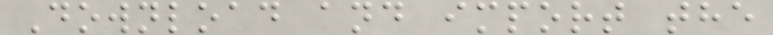Download and import the
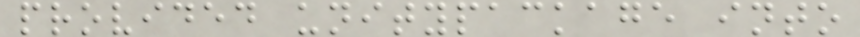provided unitypackage into
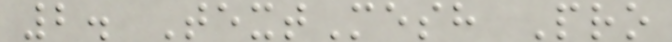2. TextMesh Pro
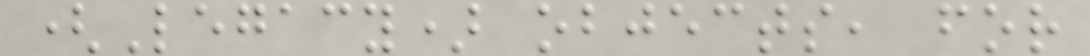(Legacy) objects, for
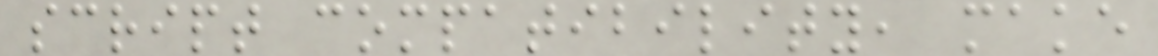script compatibility, make
